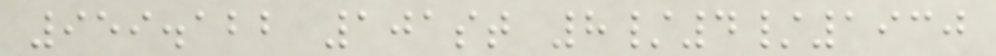959.122 101st 8/4/1930
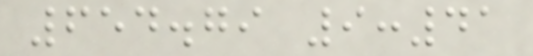654.79 9:41
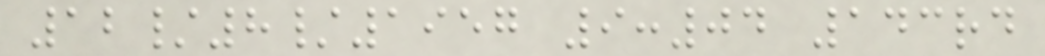12/8/1957 9:04 143rd
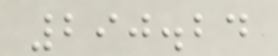290.24
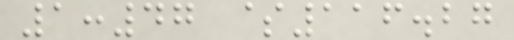1:47 $116.27
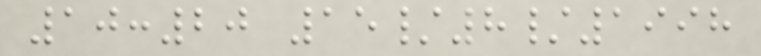10:20 15/8/1998
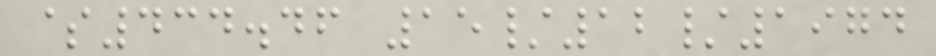$434.46 15/12/1974
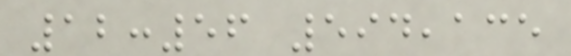12:56 594,135
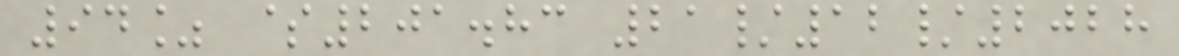94% $201.83 21/12/2028
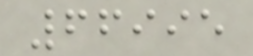66995
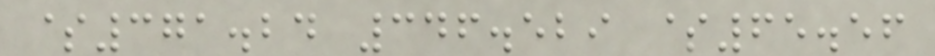$371.24 346.529 $65.56
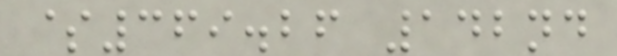$369.26 142nd
